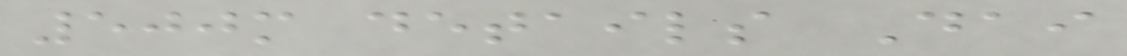500m details Dai
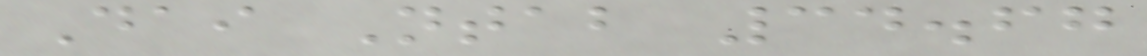Dai Ntab 34.67
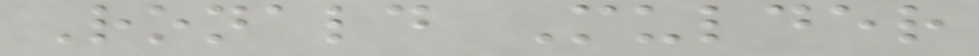Ronald Mulder
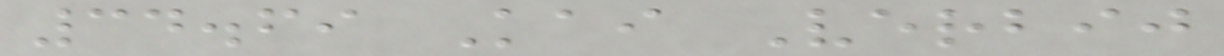34.69 Kai Verbij
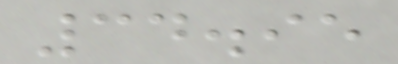34.95
